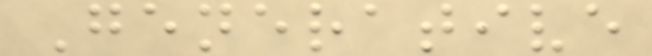Generative
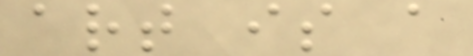art is a
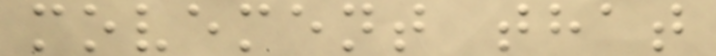movement that
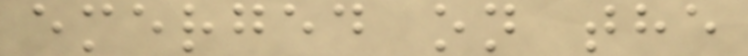emerged on the
